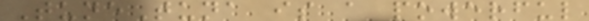TuneTuna is a powerful
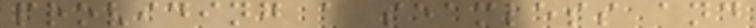providing a seamless and
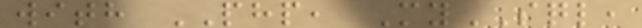with PHP, MySQL,
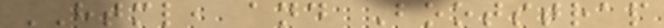HTML, and Bootstrap
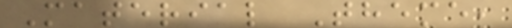Material Theme,
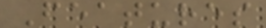Features
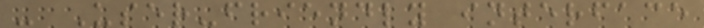- User-friendly interface
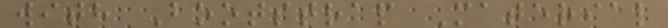with Bootstrap Material
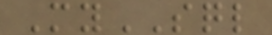MySQL
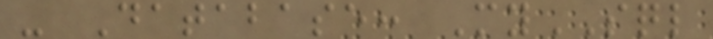- Database: MySQL
